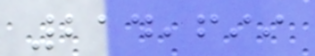214,699
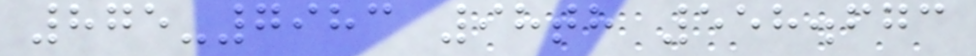875-7983 98th 558.673
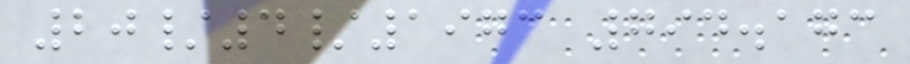20/4/1973 794.173
